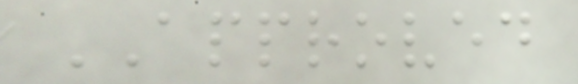APPROVED
